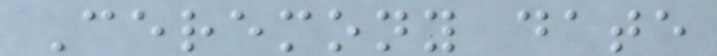Ceremony date
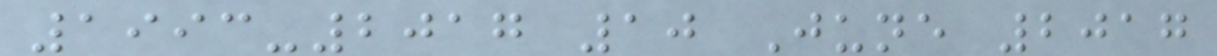1993-2017 10 June 2017
